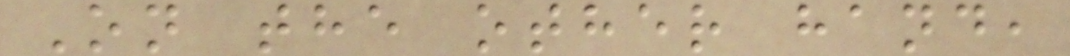On the other hand,
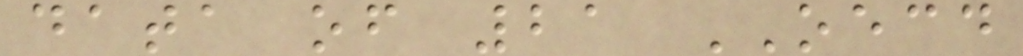data of 21 OECD
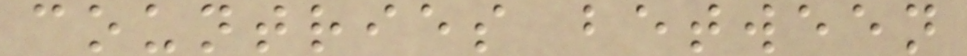countries between
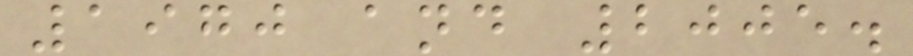1970 and 2005.
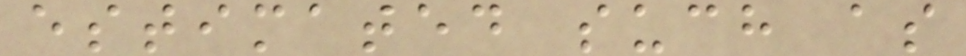estimated such as
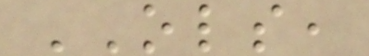OLS,
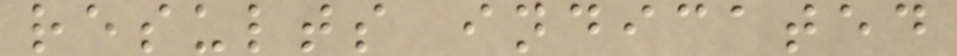results indicated
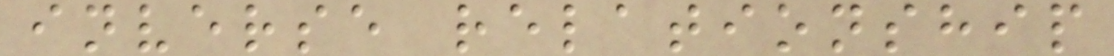inverse relationship
